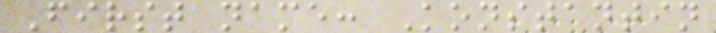First name: Konstantin
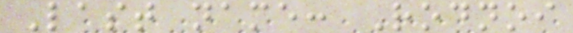Last name: Rodnoi
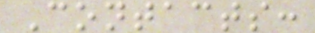Contacts:
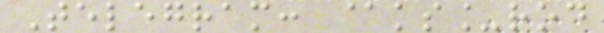Telegram: @ks_rod
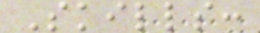Skills:
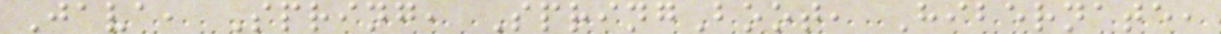Java, Spring, SpringBoot, Hibernate,
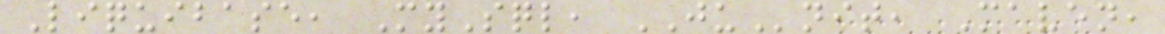Liquibase, MySql, JUnit, Maven,
